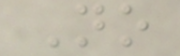No
